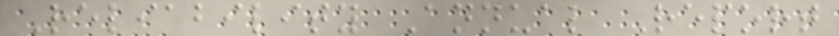Reliability Annual Report
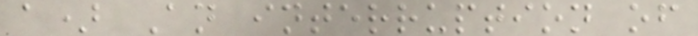a) An interruption of
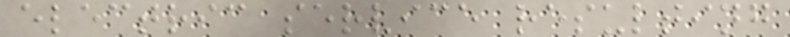electric service resulting
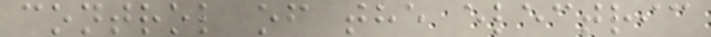control of the electric
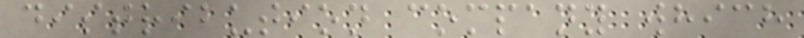distribution company which
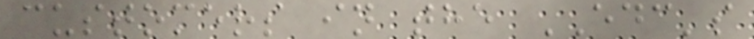customers in the EDC's
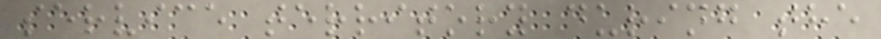service territory during the
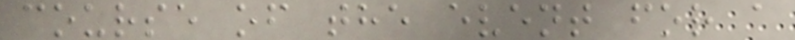course of the event for a
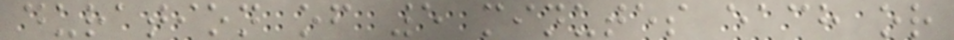duration of 5 minutes each or
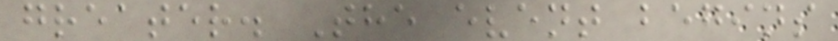greater. The event begins
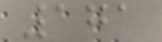171
